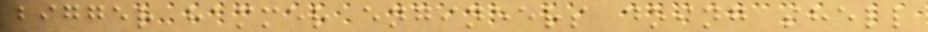bigger hammer engineers doing shell
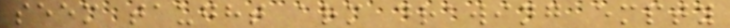seem taught arm drawing empty
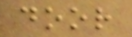door
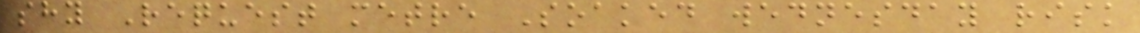shy Request metre Soaked wednesday risk
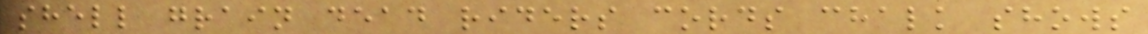shell grain dead riders cords chalk shows
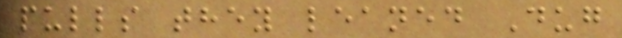pulls they leaned Dug
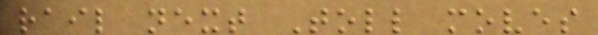rail next Toll moves
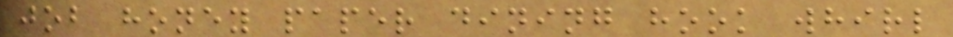job honey paper dining hook whirl
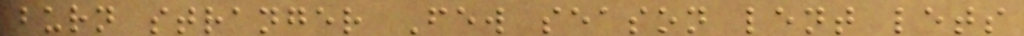burn stranger Few season lent lets
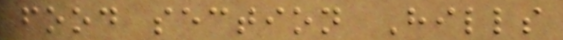food section Hills
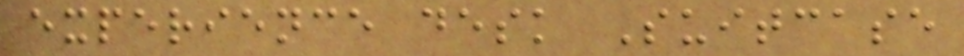experience desk Suitcase
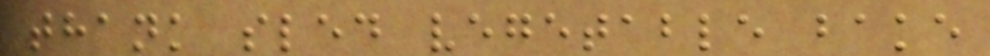thank sled vegetable bake
